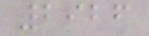2926
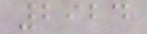2924
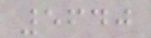5640
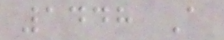1448 A
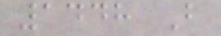1448 B
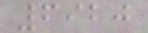6920
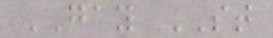GAY ST
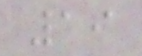19
